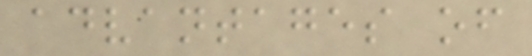advantages of
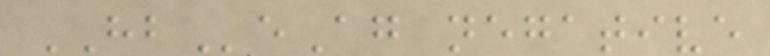HBeAg negative
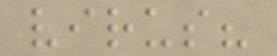virus?
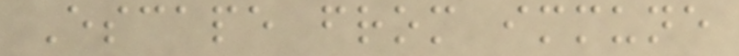Escape from immune
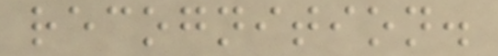recognition.
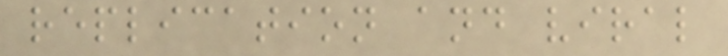replication and viral
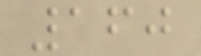160
